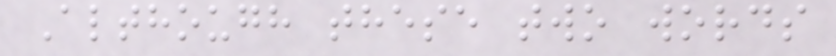Although these two words
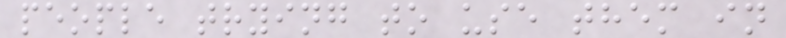people trying to use them in
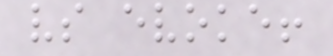vs evoke!
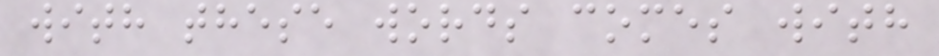with these words comes with
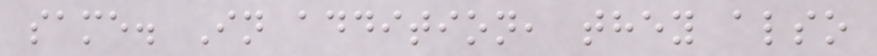same. In addition, they also
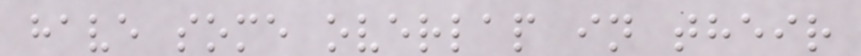have some overlap in their
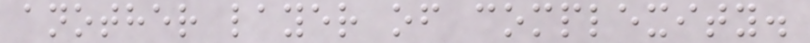another layer of complexity.
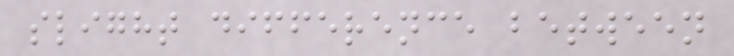slight difference between
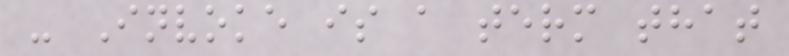- Invoke is a term that
